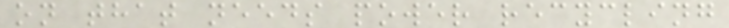on that needs power recycling
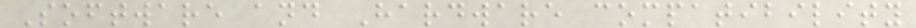Software and Hardware compatibility
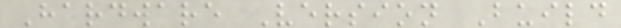Hardware Version Build
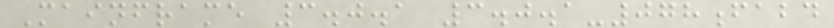Mainframe 3.0.1 3.0.1-078fabd
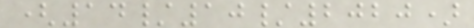(14/10/2020)
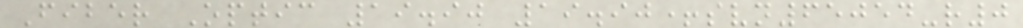Fiber Optic 19.90 19.90+svn65054-r0
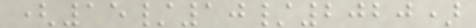(15/10/2020)
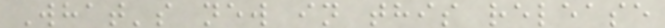What's new in this release
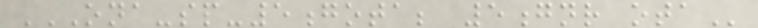ONA-SP-5GOTA; 5GNR OTA
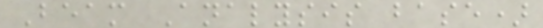Beam Analysis base)
